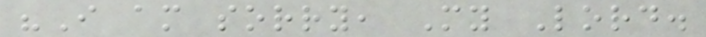"I am sorry, My Lord.
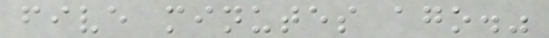five minutes ago."
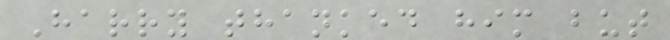Harry thanked him but
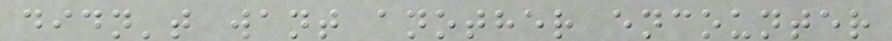didn't want another encounter
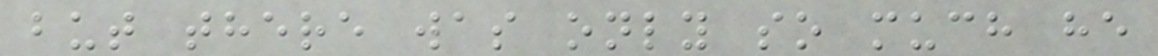but there was only so much he
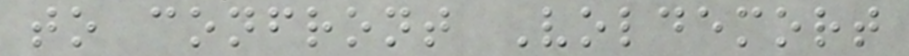to confront Voldemort
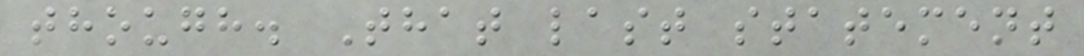though. That last statement
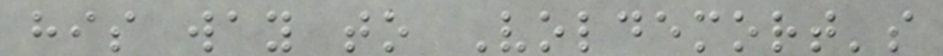his way to Voldemort's
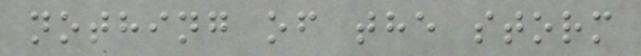nothing of the storm
